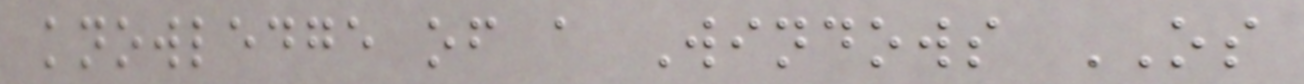knowledge of a Windows OS
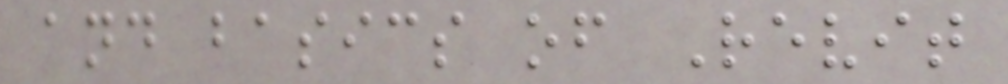and basics of Revit
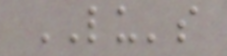LU's
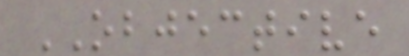OBJECTIVE
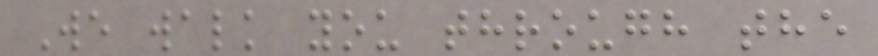We walk you through the
